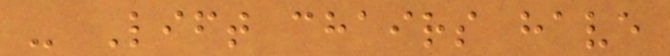- Lift chairs have
